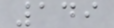149
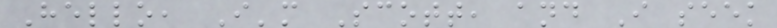Hello, I'm Scott, and I seek
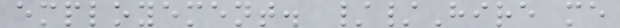employement. //Hire me
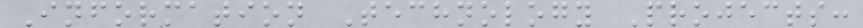Information Technology Projects:
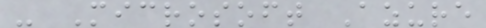- Microsoft Azure
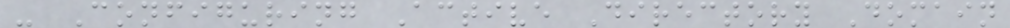- Configuring Active Directory Domain
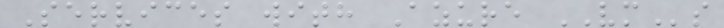Services with Azure VMs
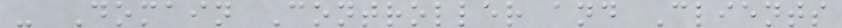- Domain Controller and Clients
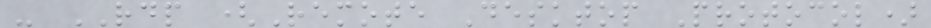- RDP (Remote Desktop Protocol)
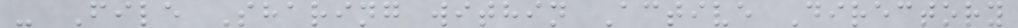- File Sharing within Active Directory
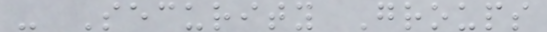- Security Groups
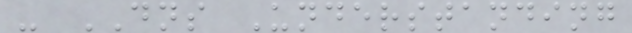- DNS Understanding
